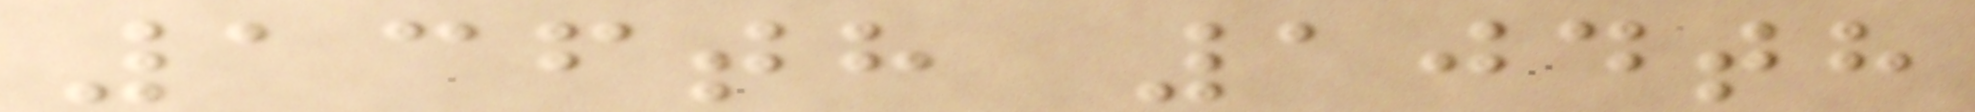136th 104th
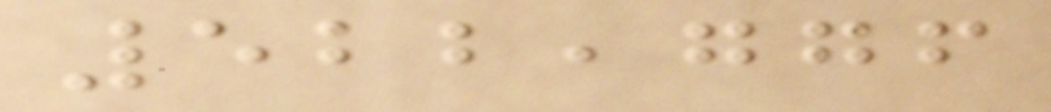522,776
